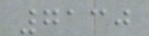7130
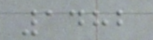1482
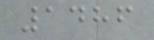1486
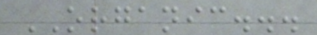ORGANIC...
